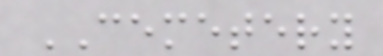CEMETERY
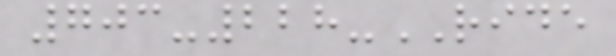703-228-RIDE
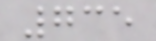735
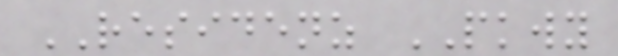RESIDENZ PKWY
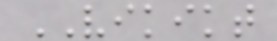VIKIKT
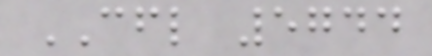CFL 5744
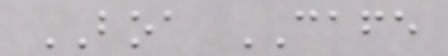BOA CAFE
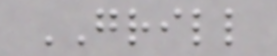GRILL
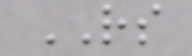RS
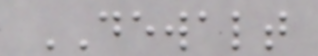DEWALT
